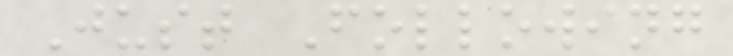Just Following
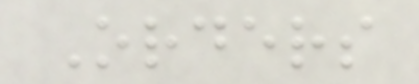Orders
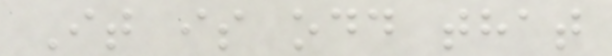It is odd that
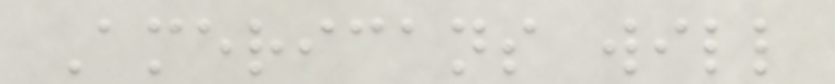Americans will
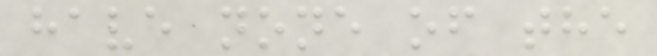have none of the
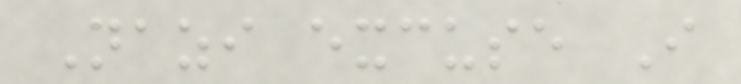Nazi excuse I
